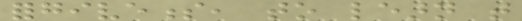forgiveness, to learn that
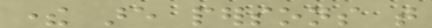there are persons that
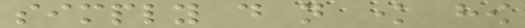simply do not know how
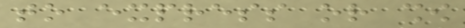to express or show
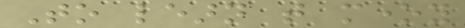To learn that money
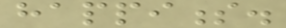happiness.
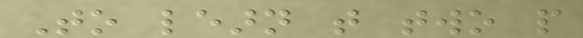To learn that two people
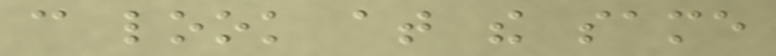can look at the same
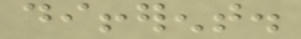different.
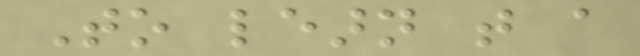To learn that a
